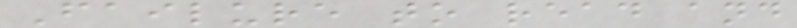Failure to read and
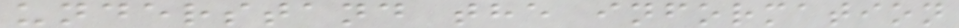understand the information
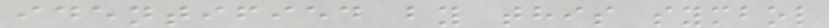identified by this symbol
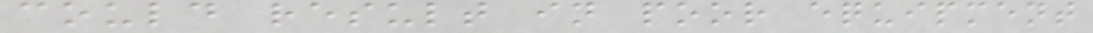could result in poor equipment
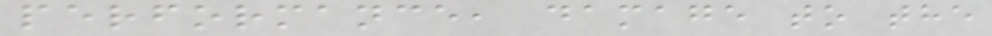performance, damage to the
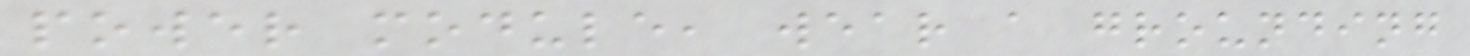power module, wear a grounding
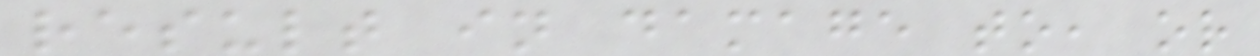result in damage to, or
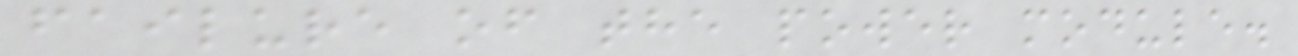failure of the power module.
